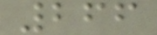266
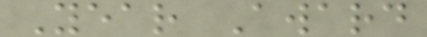Year Award
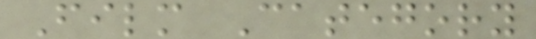Film Category
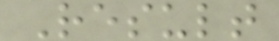Result
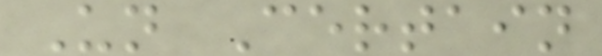Un Certain
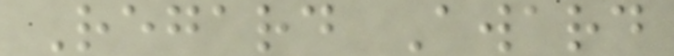Regard Award
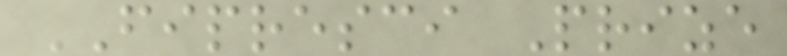FIPRESCI Prize
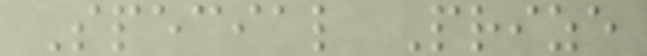Special Prize
